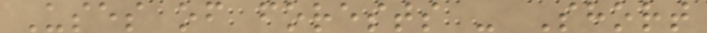Uses of forests - Short
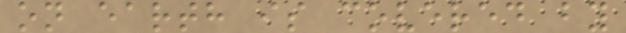on earth is covered by
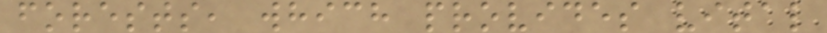forests, which provides vital
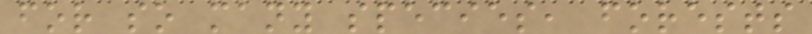for so many species, forests
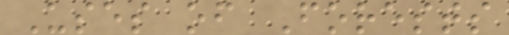Uses of Forests
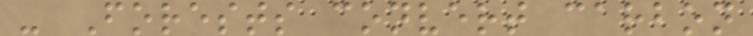- Forests convert carbon
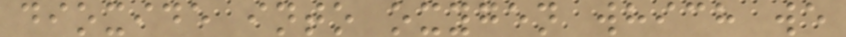dioxide into oxygen which we
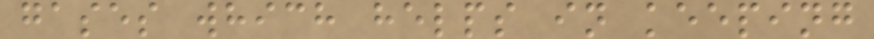gases which helps in keeping
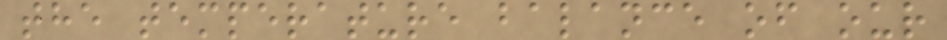the temperature balance of our
